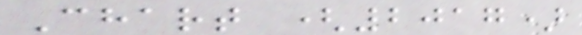Chart (2017)
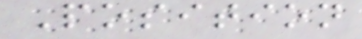Position
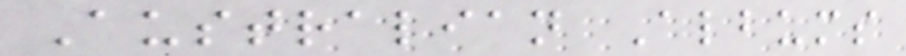Australian Albums
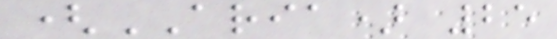(ARIA) 25
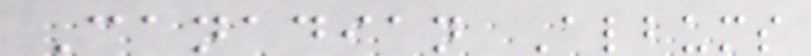Canadian Albums
